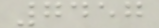7457
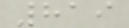819
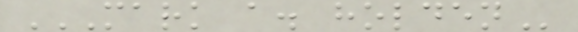MARK A. HOLDEN
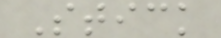Stick
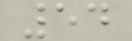54
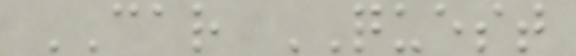CAR QUEST
